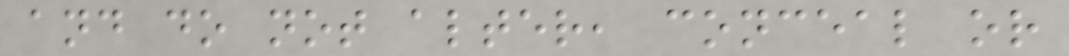and do not alter, conceal or
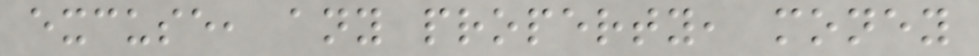excuse, any property, money
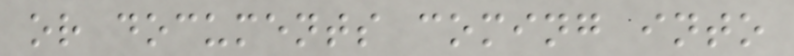or documents coming into
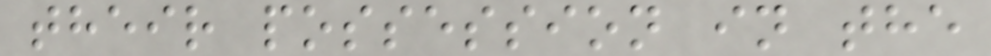their possession in the
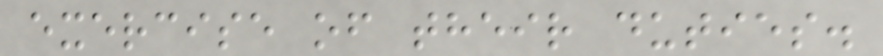exercise of their duties.
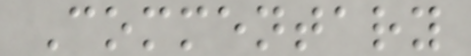Commentary
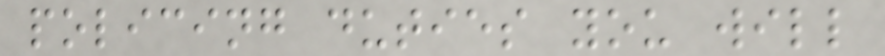policing duties you will
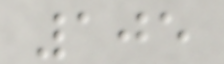105
